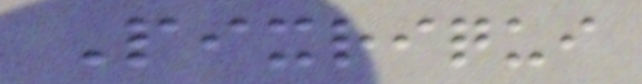Pixriqui
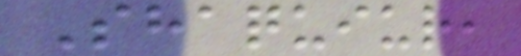Shaquiur,
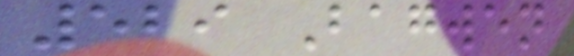529 Bagwen
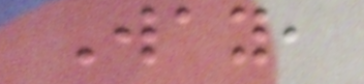Way,
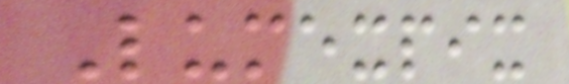Lumexpix
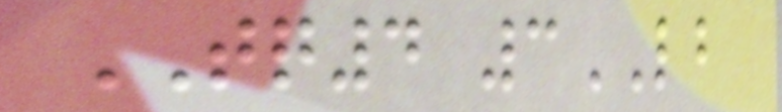TQ4 3LB
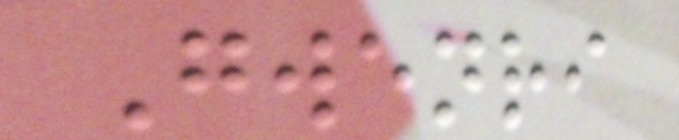Gwenri
